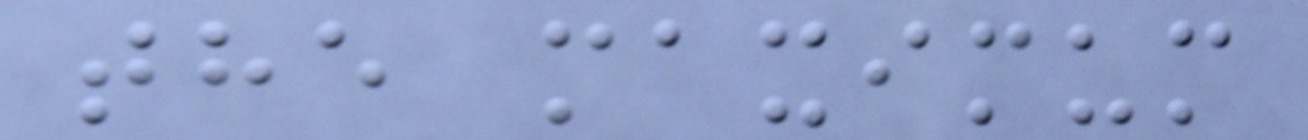the maximum
